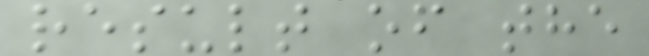result of the
